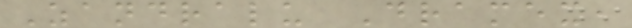Zandralu Dramex,
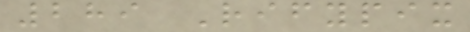289 Rifypix
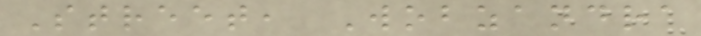Street, Wobzandra
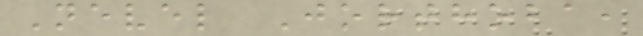Nevel Jorthoba,
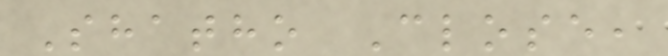Shatho Close,
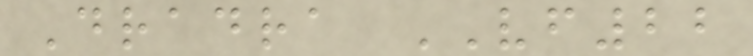Dradra VF22
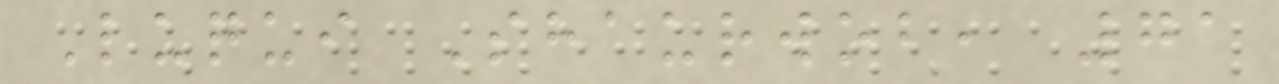Luqui Shaurwob, 71
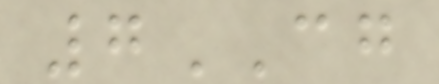7CG
